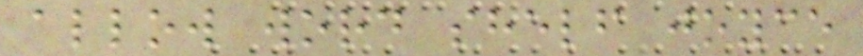allow word shelf joyce
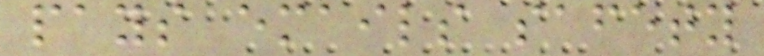pays emails safety
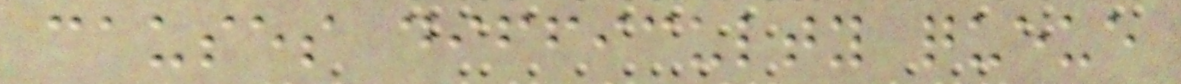causes difficulty queue
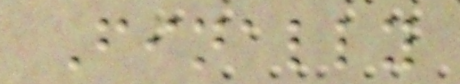Finally
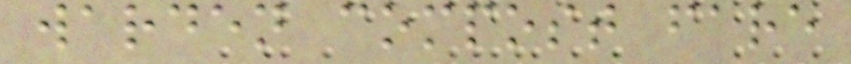warden compost fare
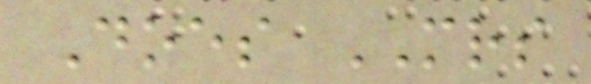Does MRS
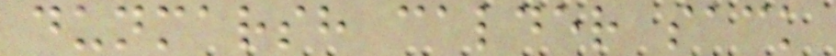dunmarsh calder sack
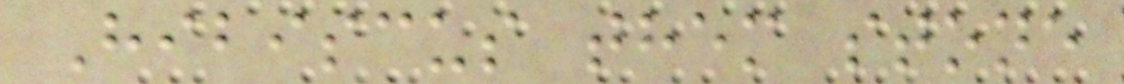Hibiscus them stone
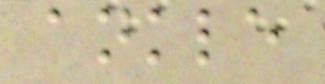ankle
